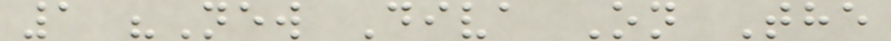1 "New Diva On The
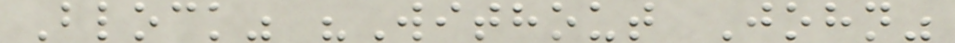Block" "Without John"
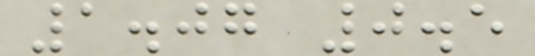1.07 0.5
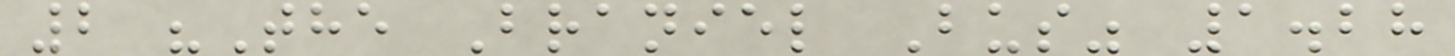2 "The Braniel Bus" 1.28
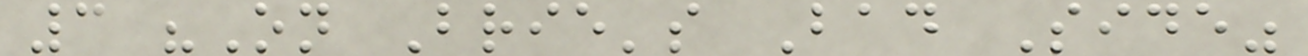3 "On Brie's Bad Side"
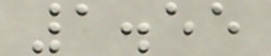1.55
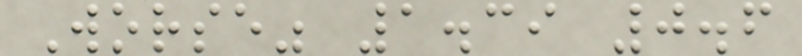Worse" 1.39 0.6
